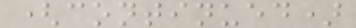(continued)
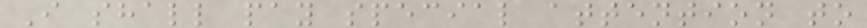I shall pay special attention to
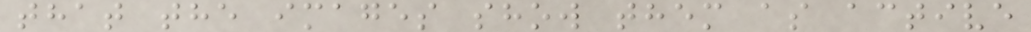that the images show them as active
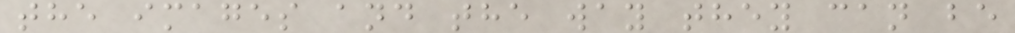the images and the way they can be
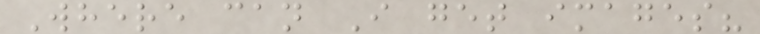Where can I get images?
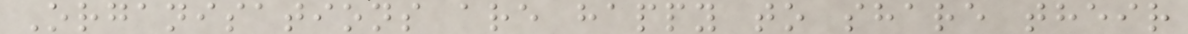Organisations are happy to share their
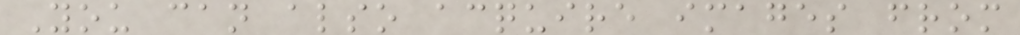You can also acquire images from
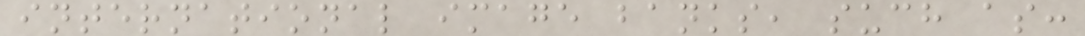international image banks, such as:
